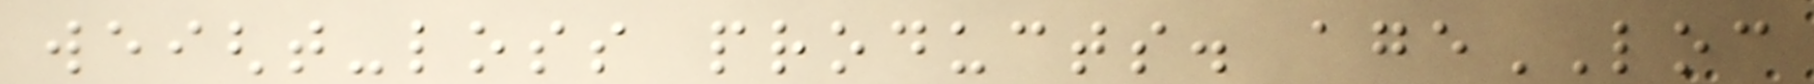weight-loss products. ageLOC
